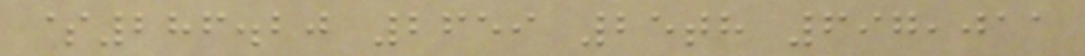$286.20 2659 25th 697,011
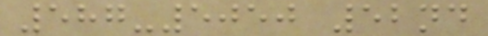587-5050 52nd
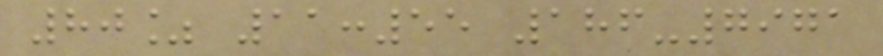80% 11:55 186-7971
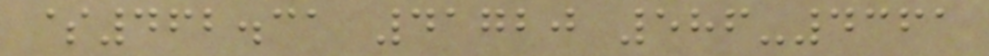$462.31 41720 586-4361
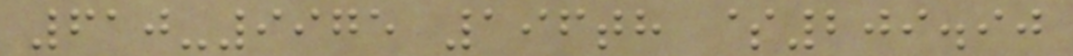610-9975 196th $209.90
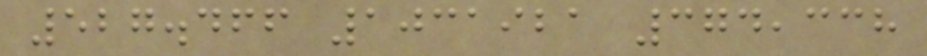527.466 1031921 374,338
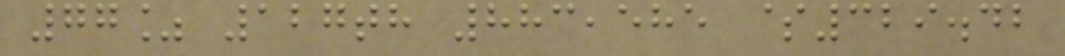77% 127th 883,585 $329.42
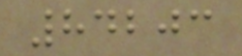84203
